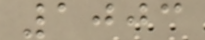1003
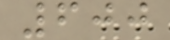600
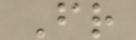Fr
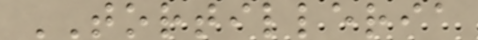TORTILLERIA
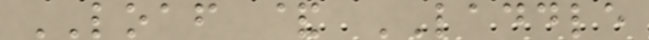LOAF & LADDLE
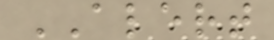ALERT
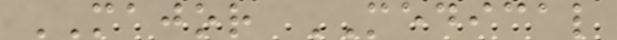MAJOR MEDICAL
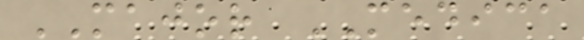MAJOR MEDICA
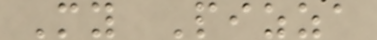My Pizza
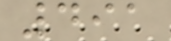491
